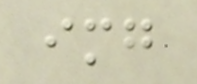img
